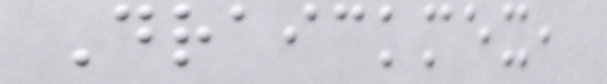Draickmex,
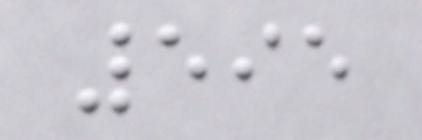595
